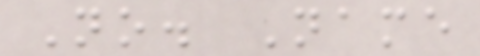No. Name
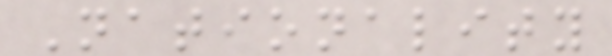Nationality
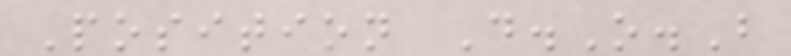Position D.O.B
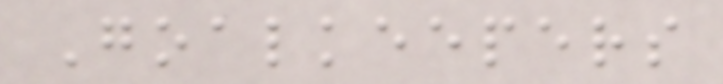Goalkeepers
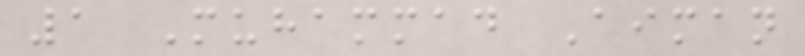1 Muhammad Aiman
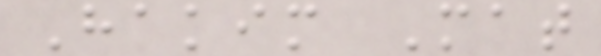Hakim Mat
